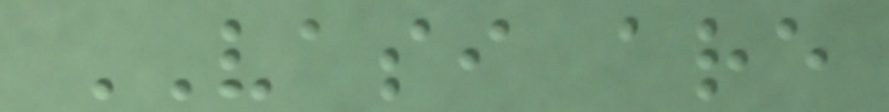VASI are
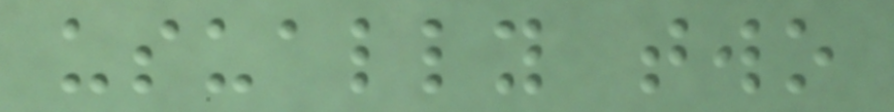usually two
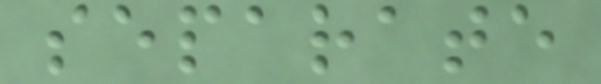separate
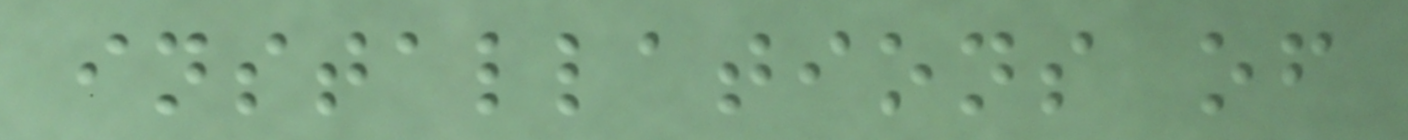installations of
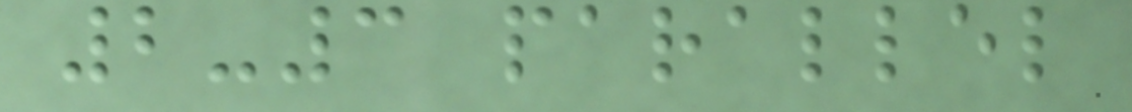2-3 parallel
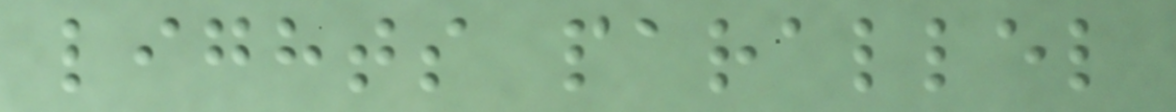lights parallel
